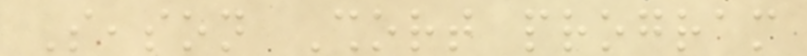Season Short program
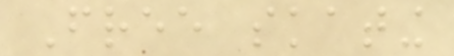Free skating
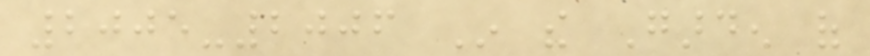2005-2006 In the Garden of
